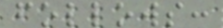follows:
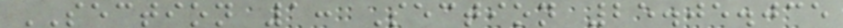SECTION 1: Section 25.05.035
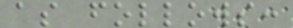as follows:
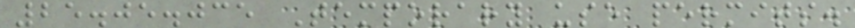25.05.035 Temporary use permits.
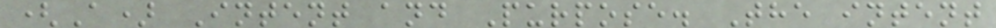(A) Intent and Purpose. The intent
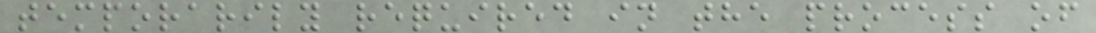temporarily required in the process of
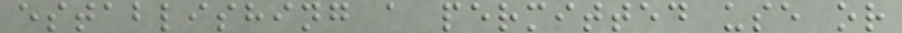establishing a permitted use or
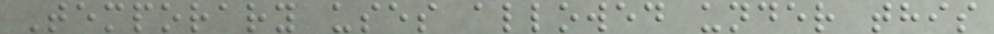Temporary uses allowed under this
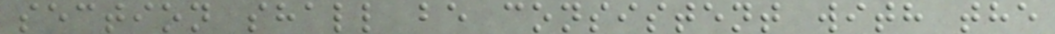section shall be consistent with the
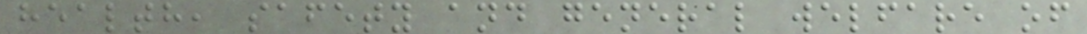health, safety and general welfare of
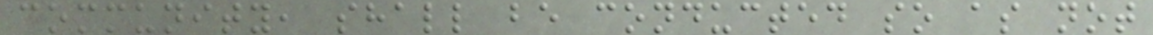community, shall be conducted so as not
